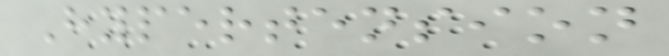Hypertension
